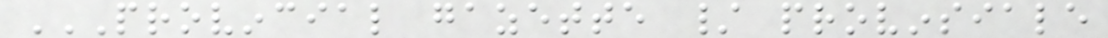PROVINCIAL GAZETTE / PROVINSIALE
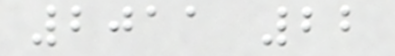2011 22
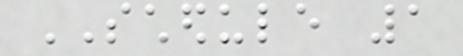SCHEDULE 1
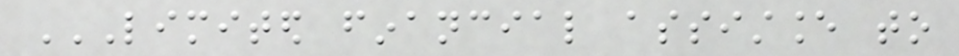LIMITED FINANCIAL ASSISTANCE TO
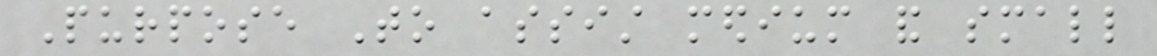Purpose To assist medium and small
